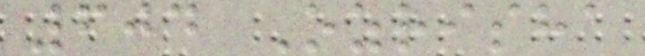604 Ozrisha
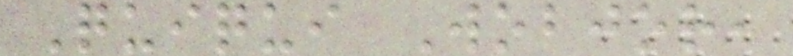Quiqui Wobjor,
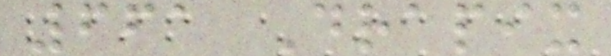661 Drapix
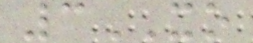3XO
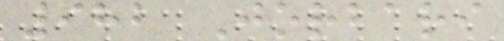982 Jorbari
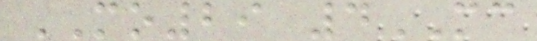MO29 4MC
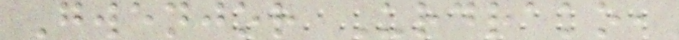Gwenjor Urdrako,
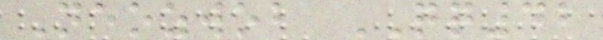Neozwob QQ42
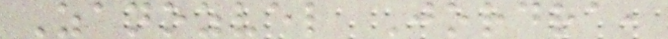Zanozvel Jordra,
